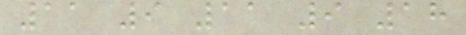11 9 11 9 18
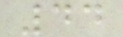44
